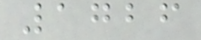1726
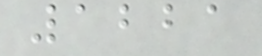1221
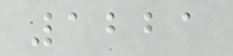1221
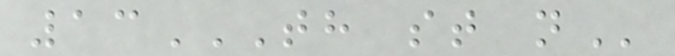13TH ST N
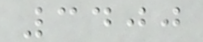3400
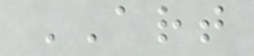ART
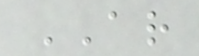AR
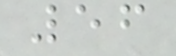56
